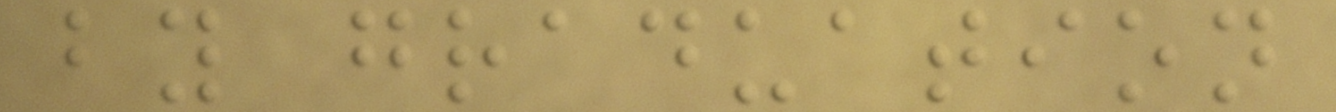by graduation
